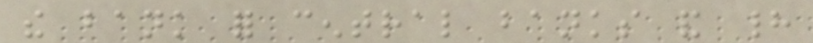the bank for central banks and had
